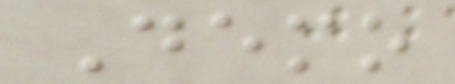Demo
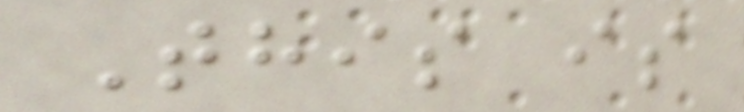This is
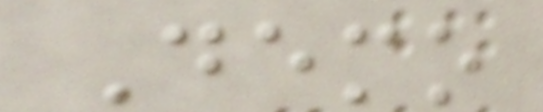Demo
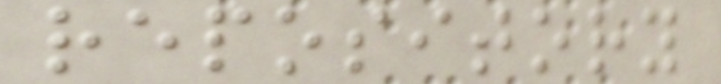repository
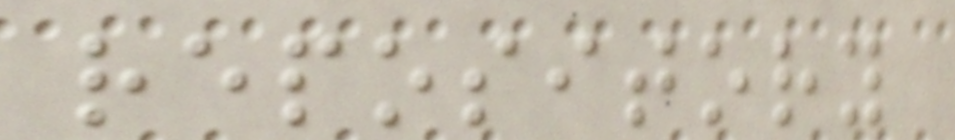repository
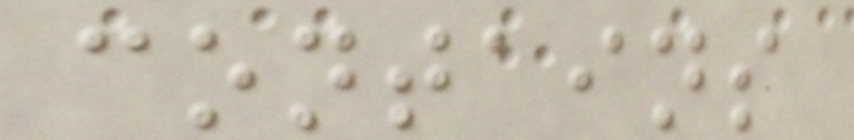contains
